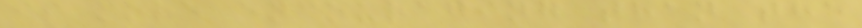is more encouraging than the
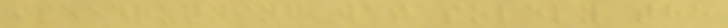speedrunning was solely the
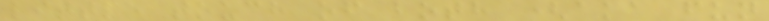little touch of both (aka fun
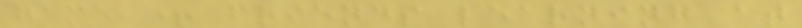game + friends learning at
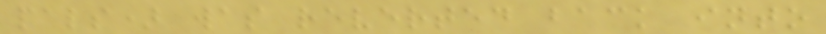pals) was reverted back into
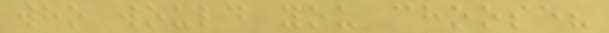who would you choose?
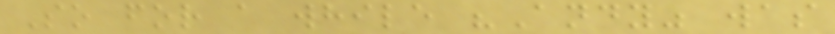So for a while "Andy" was
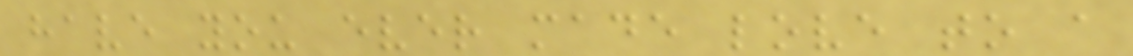have you ever made love to a
